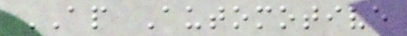AP Automotive
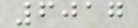6017
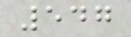547
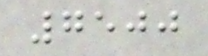7500
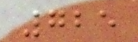725
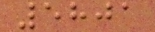5801
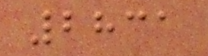2831
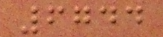6744
